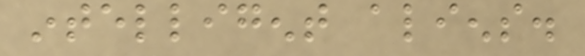intelligent aliens.
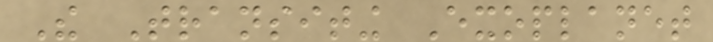The Transiting Exoplanet
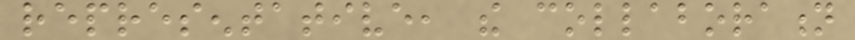representative, the collaboration
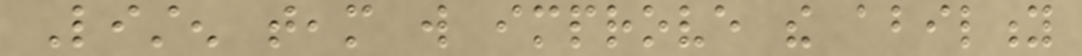Listen team will improve the ability
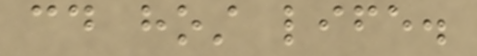could host life.
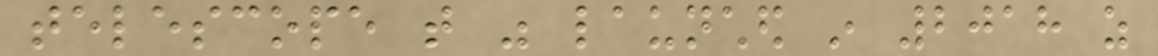telescope that was launched in 2018 as
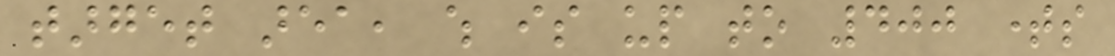target area, which is up to 400 times
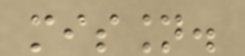mission.
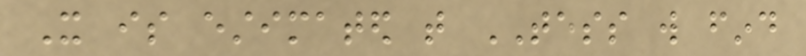It is estimated that TESS will find
